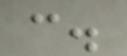c.
